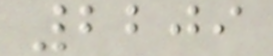2209
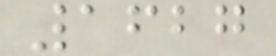1627
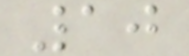10
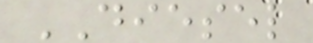DIESEL
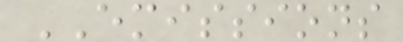EMISSIONS
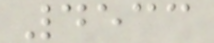4533
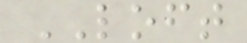LOFT
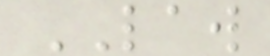LAW
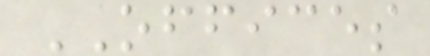OFFICES
